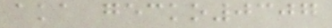aka gecko0307
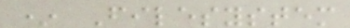* Filesystem
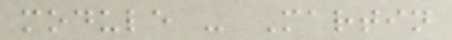module - Martin
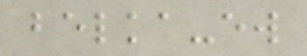belka-ew
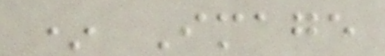* Image
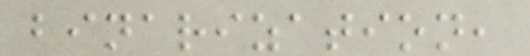binarization,
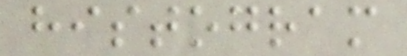histogram
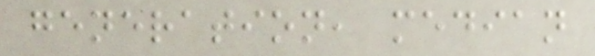generation, median
